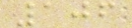106
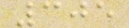305
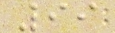99
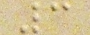3
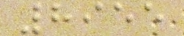8955
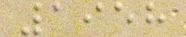1958
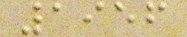1956
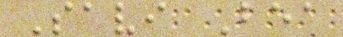Savi Bea
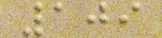109
